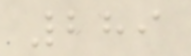289
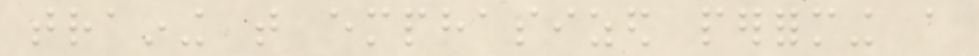training that emphasized performing a
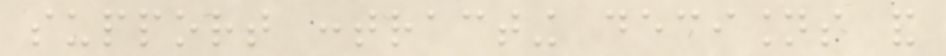support contracting decisions and
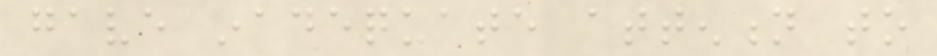gave inadequate attention to
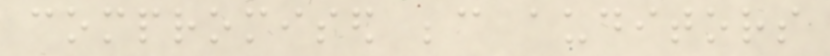compromised because auditors
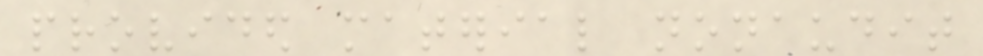provided material nonaudit
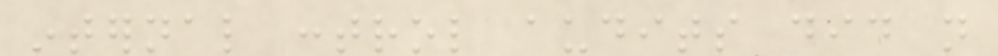internal control audits did not
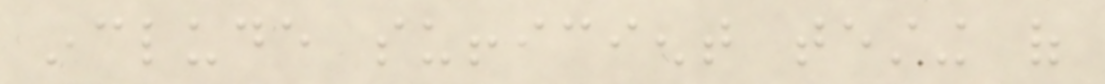include sufficient testing of
